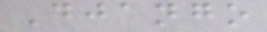Django
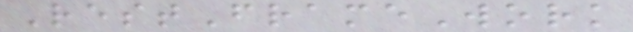RestFrameWork
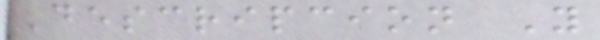Descripcion Y
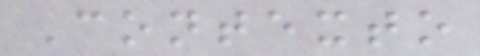Contexto
